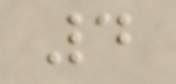4
